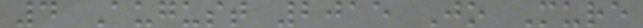4 August 2015 Jo Mure
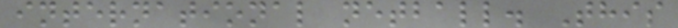international netball. This
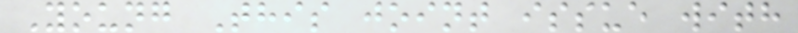Young This joint issue with
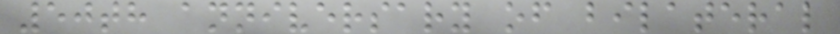50th anniversary of bilateral
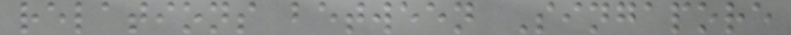relations between Singapore
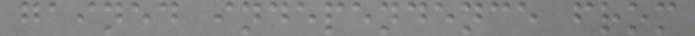gained independence from
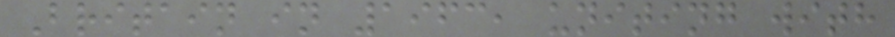Britain in 1963, uniting with
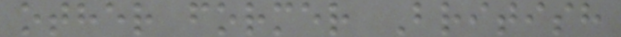other former British
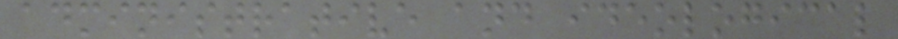administrative and ideological
